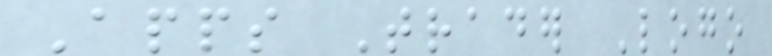Apps Trader Logo
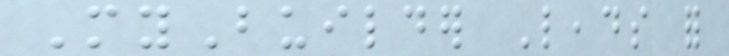MyBuilder Leads for
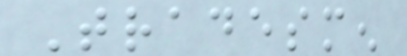Tradesmen
